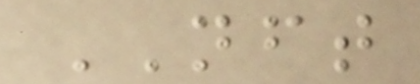NFT
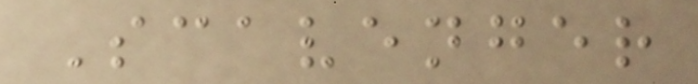Scavenger
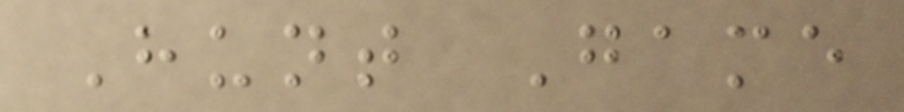Hunt Game
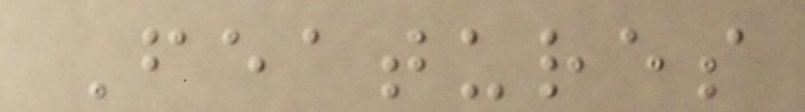Features
